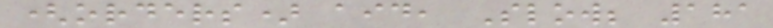(orders) aid, Slow; 181
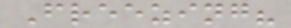Freezing?
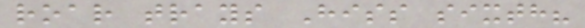roar trays Hiss sixth?
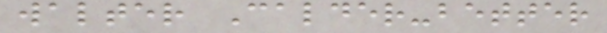walter Calder-better
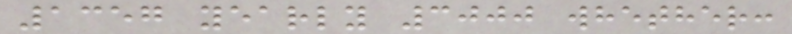1357 yearly 3000 whether:
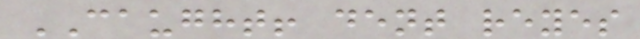CAUGHT! dent reyes
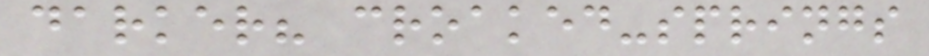darker? croaked-springs
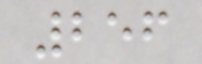256
